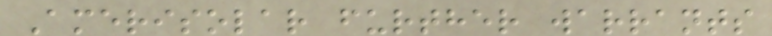Amerisolar further warrants
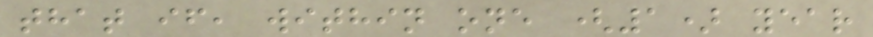that if, within one (1) year
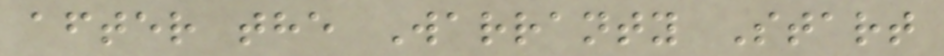after the Warranty Start
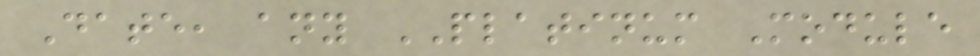Date, any PLATINUM Module
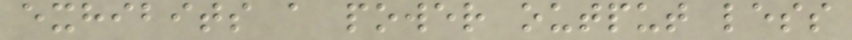exhibits a power output less
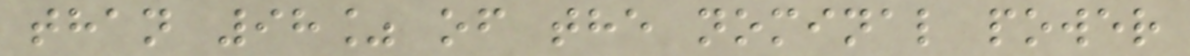than 98% of the nominal power
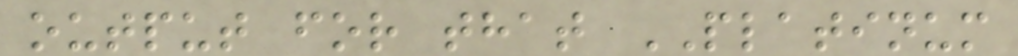output for that PLATINUM
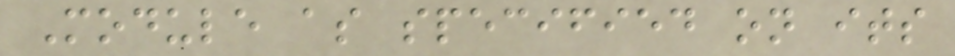Module as specified on its
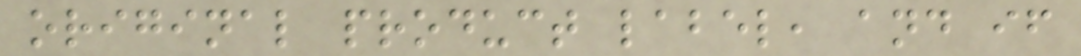original product label, and if
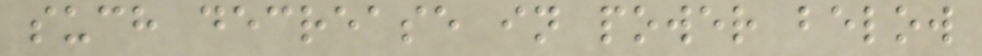such decrease in power below
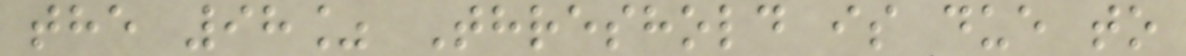the 98% Threshold is due to
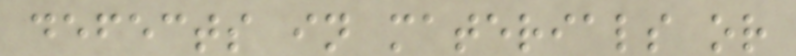defects in materials or
